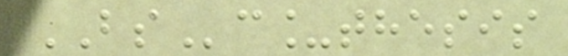BSc_thesis
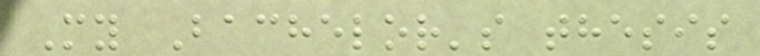My Bachelor's thesis
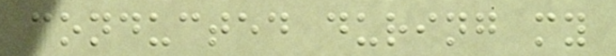conducted during my
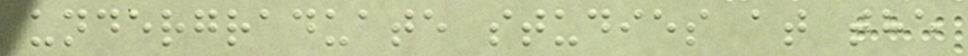undergraduate studies at the
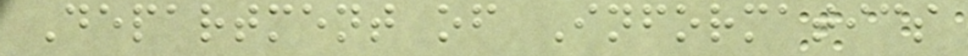Department of Informatics
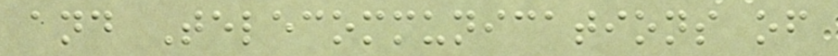and Telecommunications of
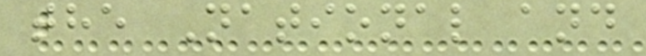the National and
